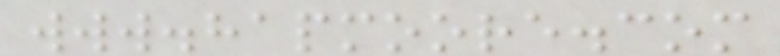www.hapmoore.com
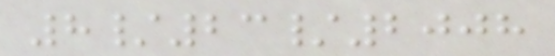8/23/2008
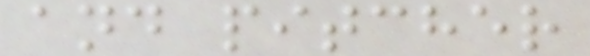and pitcher
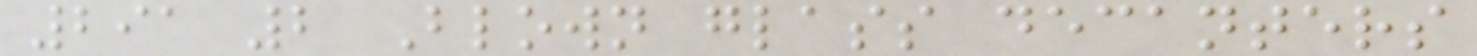291 2 Blown glass decanters
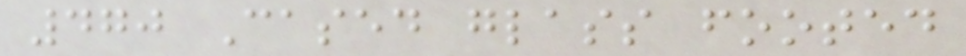470 Cased glass footed
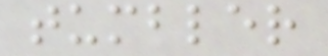tumbler
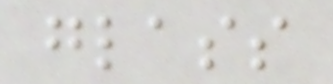glass
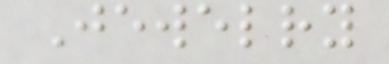Jewelry
